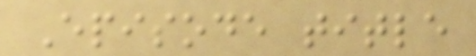Episode title
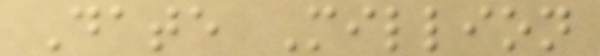Date Million
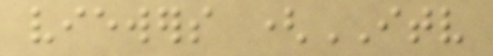viewers (ITV
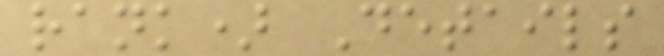rank) Details
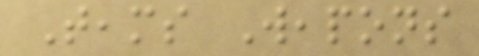Teams Weapons
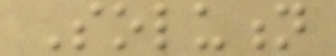Solution
